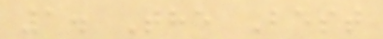1. The Best
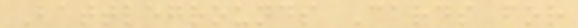Battlegrounds Cards for
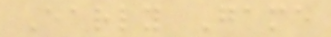Early Game
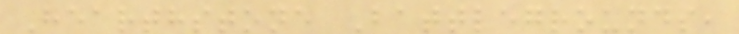Hearthstone Battlegrounds,
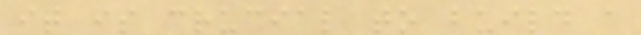it is crucial to build a
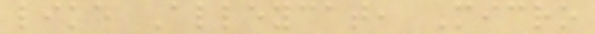like Alleycat, Micro
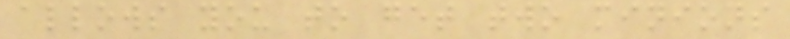allows you to get two minions
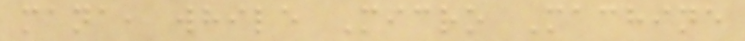mana, while Micro Machine
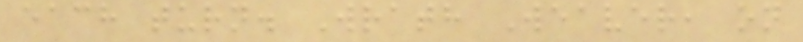each turn. Wrath Weaver, on
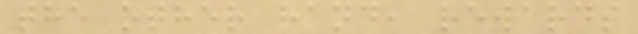the other hand, rewards
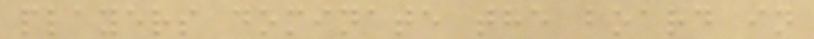players dominate the board in
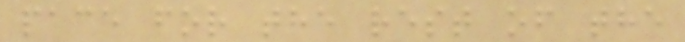pace for the rest of the
